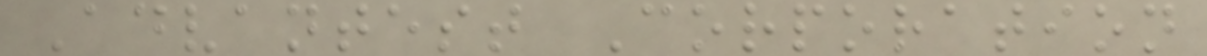Advantest Corporation
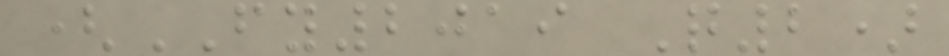(FY2019 Q2)
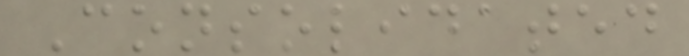Consolidated
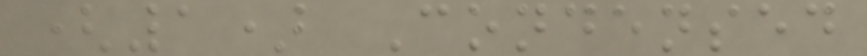(1) Condensed
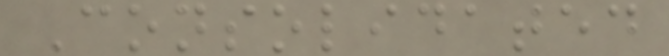Consolidated
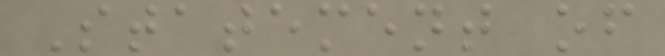Statement of
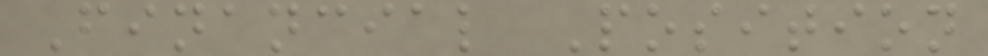Financial Position
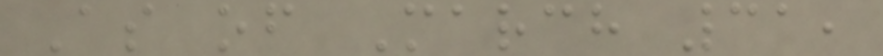As of March 31,
